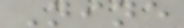Nine
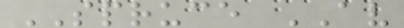SPRUCE AV
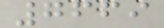7669
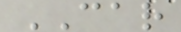CAR
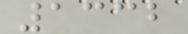1332
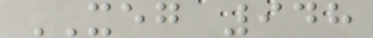XEG 948
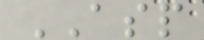ASP
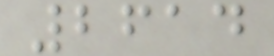2614
